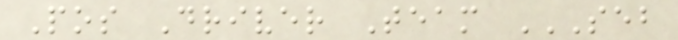Pos Driver Team SEB
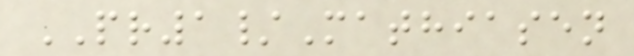PR1/Mathiasen
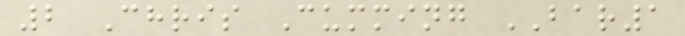2 Chris Cumming BAR1
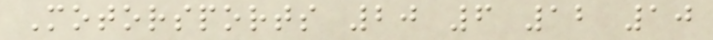Motorsports 20 6 12 10
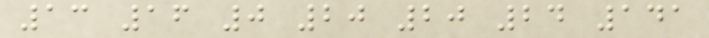13 16 0 20 20 24 141
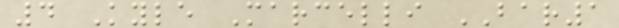4 Kyle Marcelli BAR1
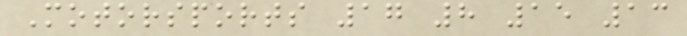Motorsports 17 8 15 13
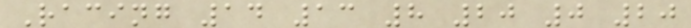Racing 14 13 8 20 0 20
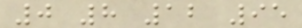0 8 12 95
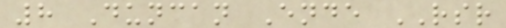8 Duncan Ende RSR
